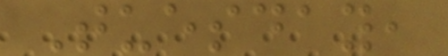Tuesday,
